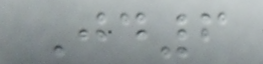Jd6
